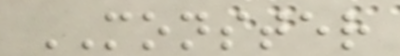MONSTER
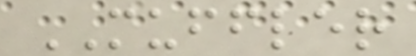MUFFLER
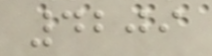4209
